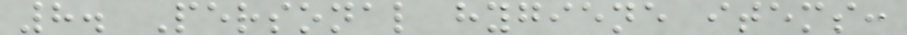8. Personal hygiene items:
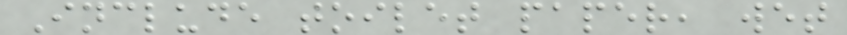Include toilet paper, wet
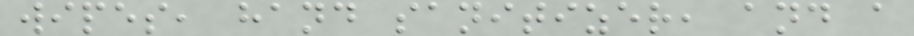wipes, hand sanitizer, and a
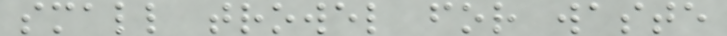small trowel for waste
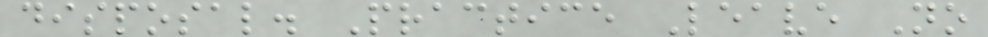disposal. Practice Leave No
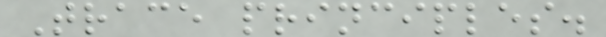Trace principles.
